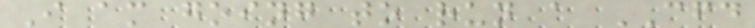I am going to run a CFD
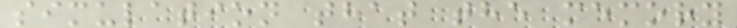simulation that the memory
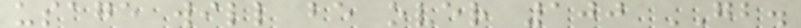usage will be over 100 GB.
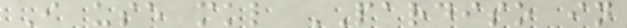I use mkl PARDISO in
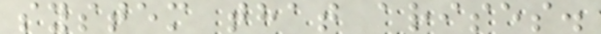system that arises.
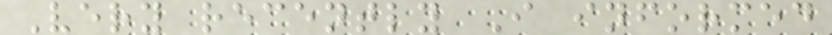Very recently I informed
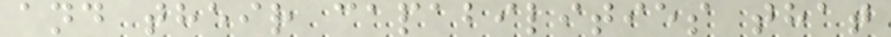and their capabilities that
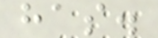has.
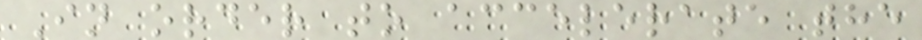In order to accelerate the
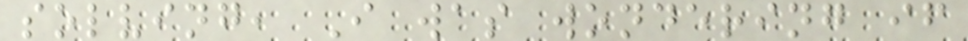solving, I was wondering if
